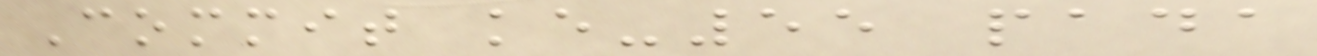Commit ke-55 pada
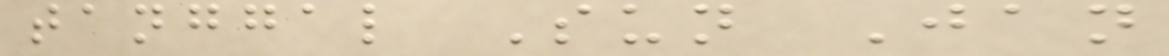tanggal Sun Jan
